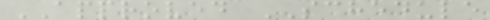APPROVED SCHEDULE
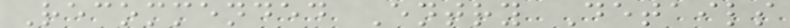Recommended Entry Details
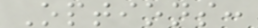Options:
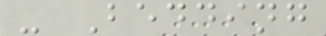- Bedding
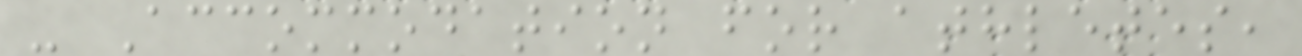- Accommodation for athletes,
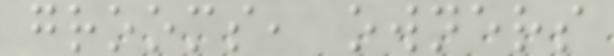grooms, owners
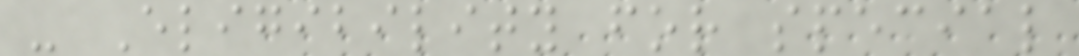- Eligibility for special
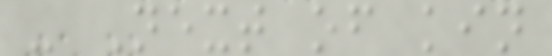- Next of kin
